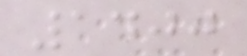1400
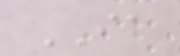IA
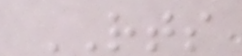RTS
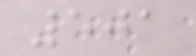501
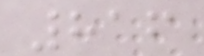816
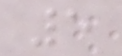5
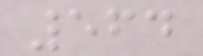564
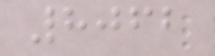8062
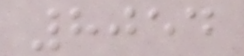8054
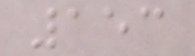153
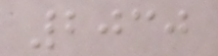2030
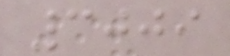3009
